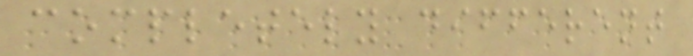completely different
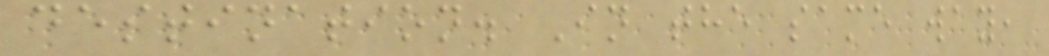destination. In the same way,
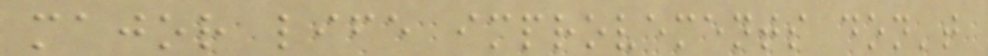major life improvements don't
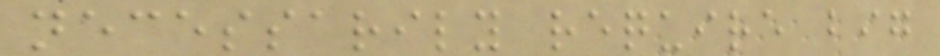necessarily require big
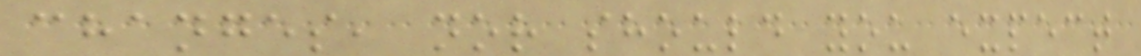changes, nor should you expect
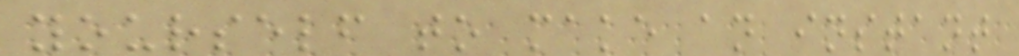yourself to make an instant
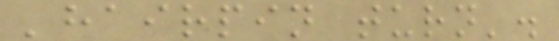'hairpin turn'.
